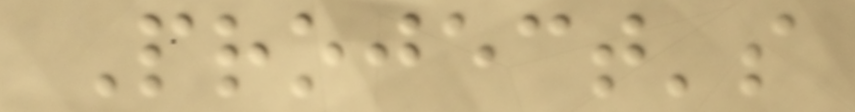Project's
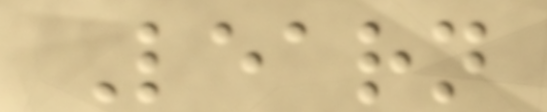Learn
